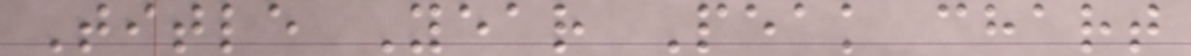Title Year Peak chart
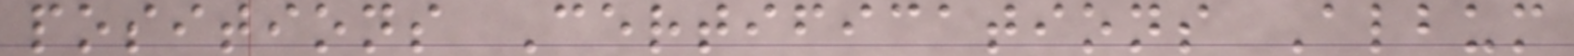positions Certifications Album
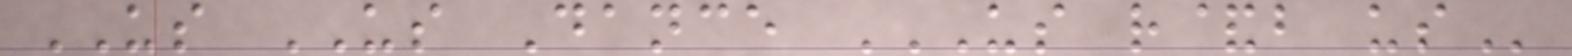US US Dance US R&B US
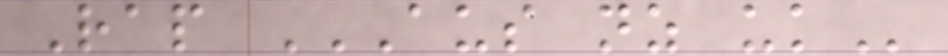Rap AUS NZ UK
